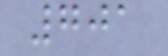701
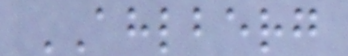AHLBERG
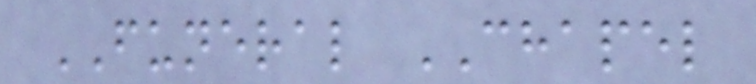FUNERAL CHAPEL
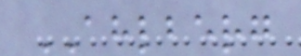AHLBERG
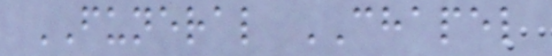FUNERAL CHAPEL
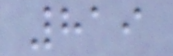819
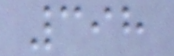398
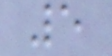5
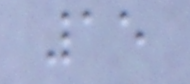15
